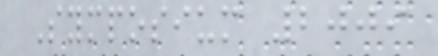Symposium 2009
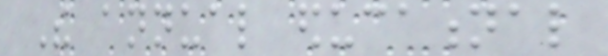The annual educational
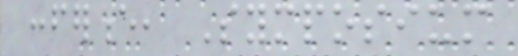conference, Symposium
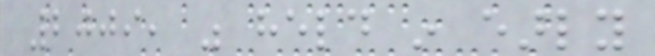2009, was held in early
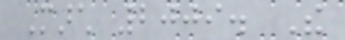March 2009. The
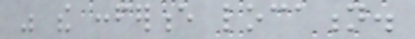was the conference location.
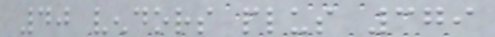40 vendors plus 379
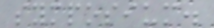symposium.
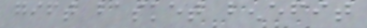gift basket benefit
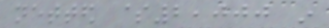netted $2,000 in
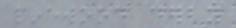pinewood derby
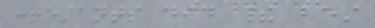contestants did their best
